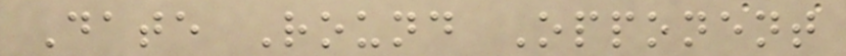Date Round Opponent
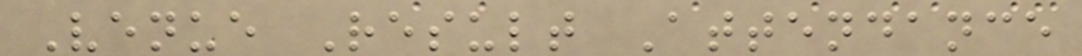Venue Result Attendance
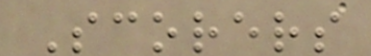Scorers
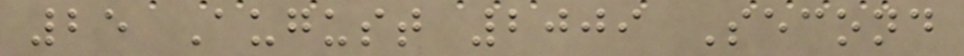25 August 2009 Second
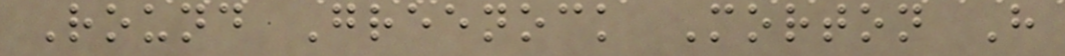Round Greenock Morton H
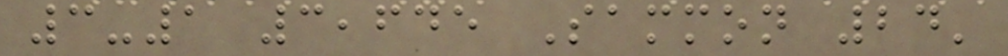3-1 3,645 Sammon 24'
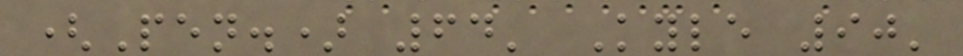(Pen.) 64' Kyle 90'
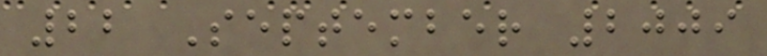22 September 2009
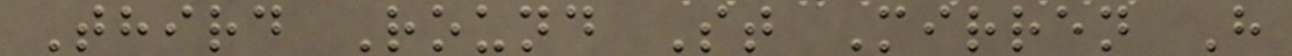Third Round St Mirren H
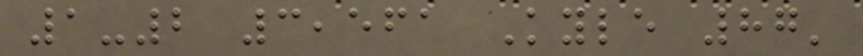1-2 3,561 Kyle 87'
